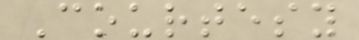Courtesy
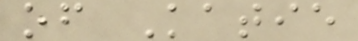of Katie
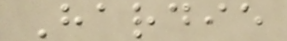Hardie
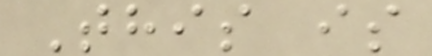This is
